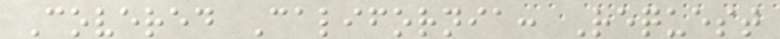Covered California: Request
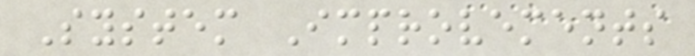System Improvements
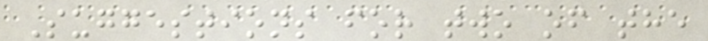Suggestions for two of the
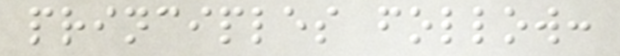principles follow:
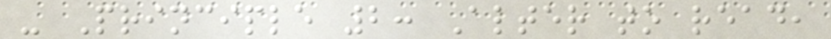- Principle 2: Alter to read,
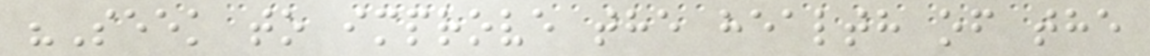"Seek to improve the health of the
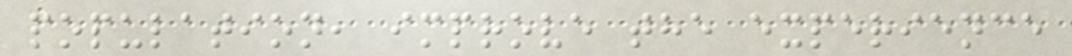population, improve the experience
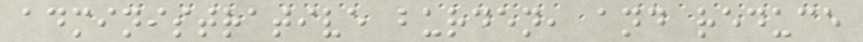administrative burden, and reduce
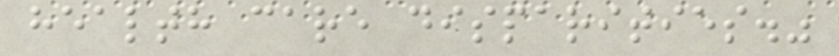health care disparities."
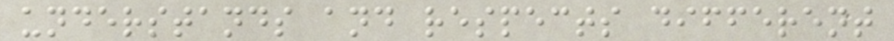understands and respects different
